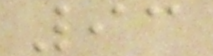93
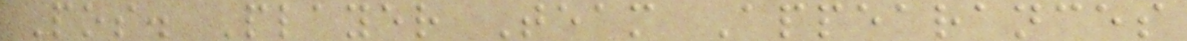Pos. Player Team Appearances
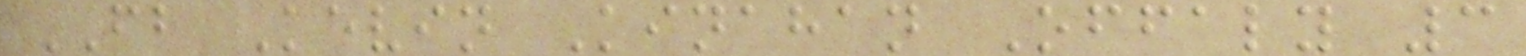FB Kevin Kinahan Offaly 3
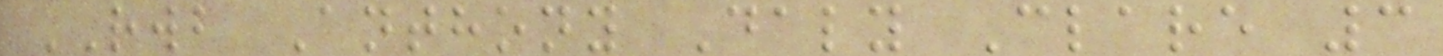RWB Anthony Daly Clare 3
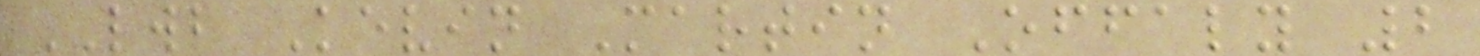LWB Kevin Martin Offaly 2
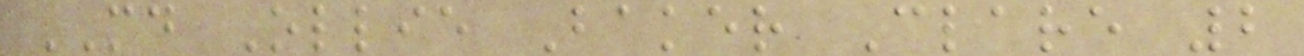MD Ollie Baker Clare 2
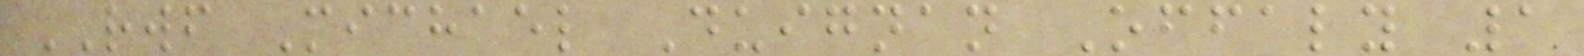RWF Michael Duignan Offaly 1
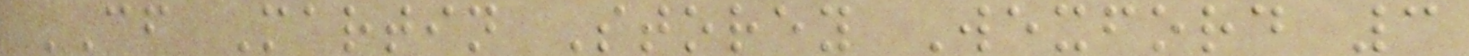CF Martin Storey Wexford 3
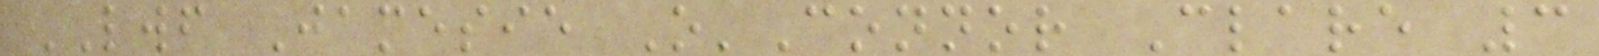LWF Jamesie O'Connor Clare 3
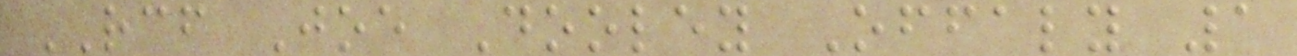RCF Joe Dooley Offaly 1
